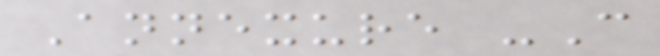Annexure -C
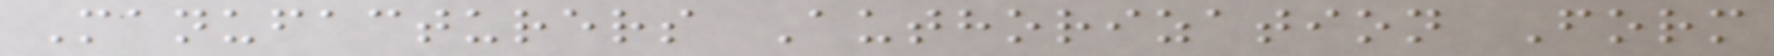Manufacturers Authorization Form
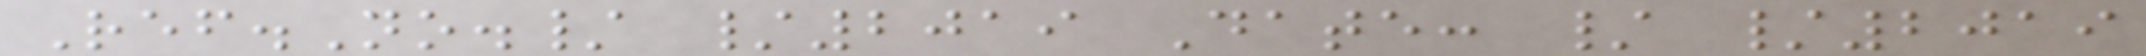Ref.No./ /2019 Date: / /2019
